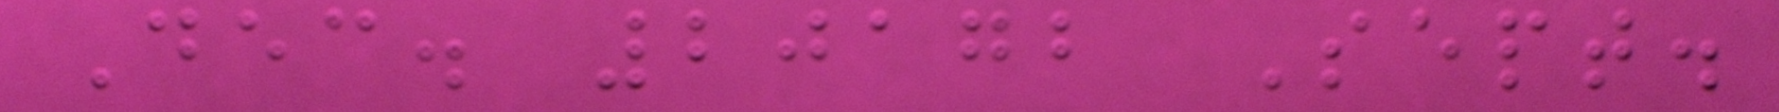Dec. 20172 Sept.
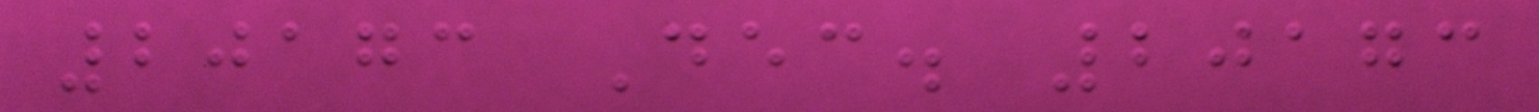20173 Dec. 20173
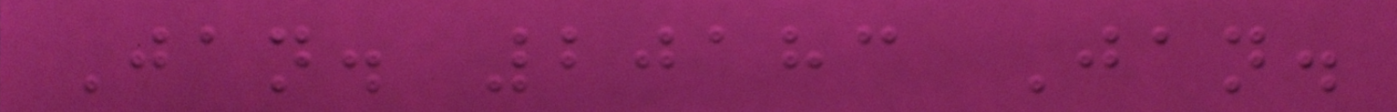Jan. 20183 Jan.
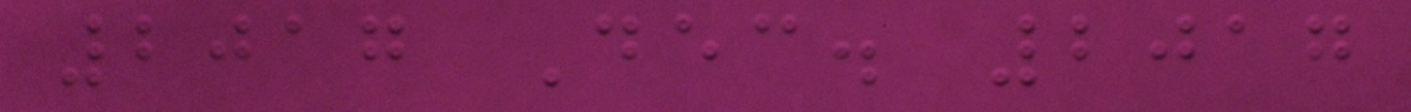2017 Dec. 2017
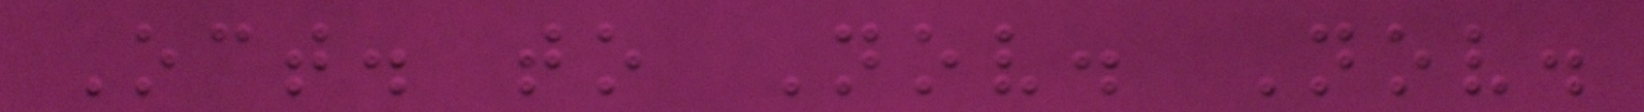Oct. to Nov. Nov.
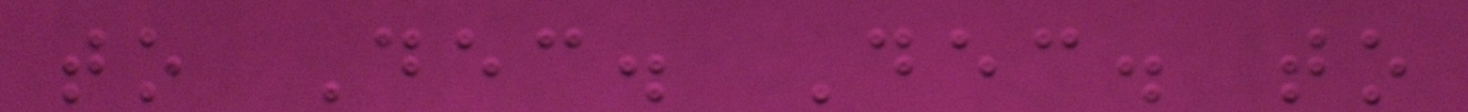to Dec. Dec. to
